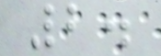2.
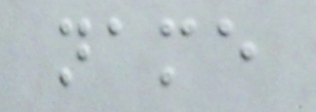name
